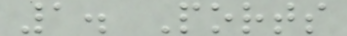1. Ports
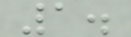1.
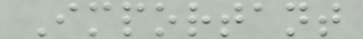Important
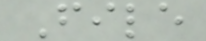File
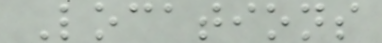Locations
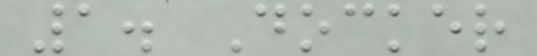1. Docker
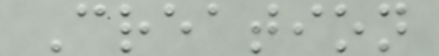Creation
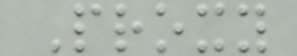Proxy
